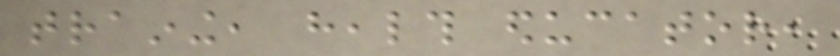training, health educator,
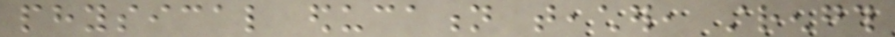physical education teacher, strength
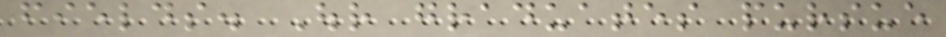fields. Our graduates pursue
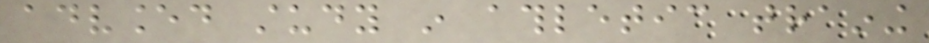advanced study in athletic training
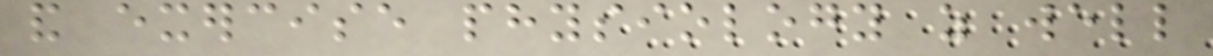and exercise physiology as well
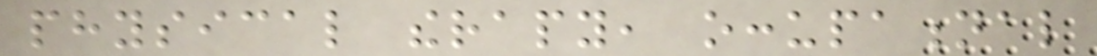physical therapy, occupational
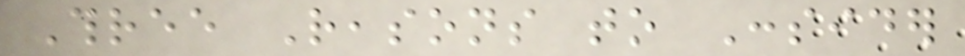Three Reasons to Consider
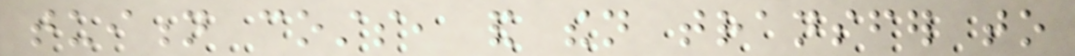tuition costs, and then transfer to
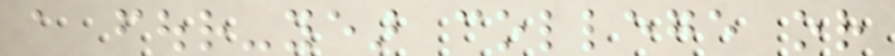a four-year college or
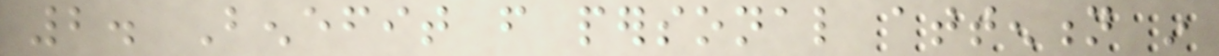2. Benefit from personal attention in
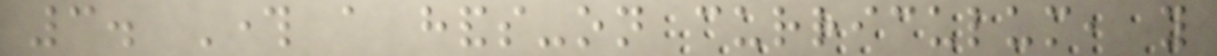3. Through a hands-on curriculum, you
